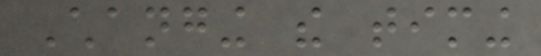Changing the timing
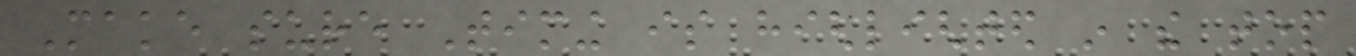Make sure Timing is highlighted in the top
